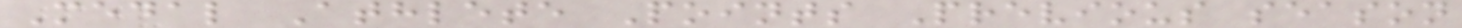Medal Athlete Points Previous season
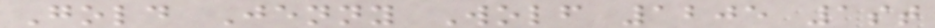Gold Jenny Wolf 1205 1st
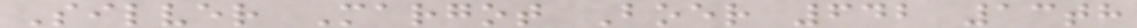Silver Margot Boer 642 13th
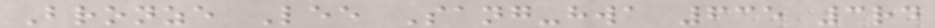Bronze Lee Sang-hwa 635 3rd
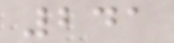241
